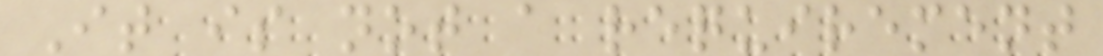It is not a requirement
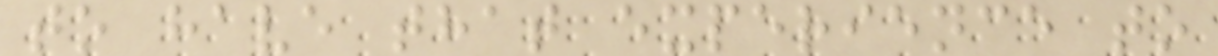to have that experience to
